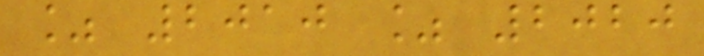% 2010 % 2020
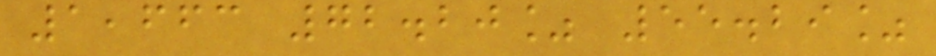1,663 72.20% 55.29%
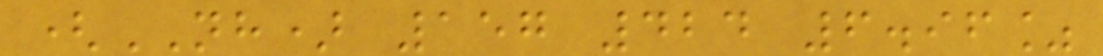(NH) 157 424 6.96%
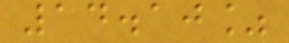14.10%
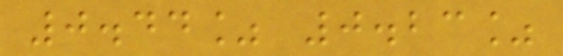0.44% 0.23%
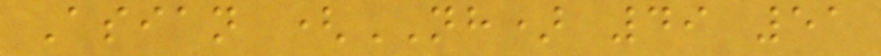Asian (NH) 49 51
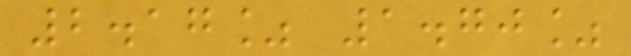2.17% 1.70%
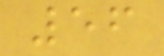56
